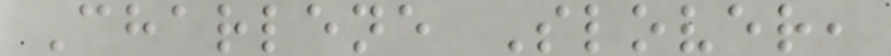Charlene Slover,
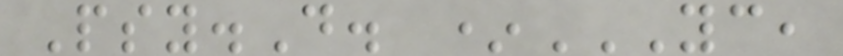Psy.D. *YC,
